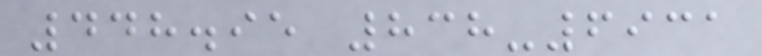448.95 838-6931
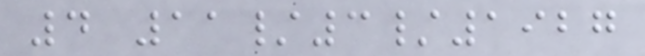4 11/3/1927
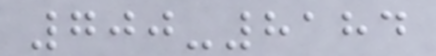700-8184
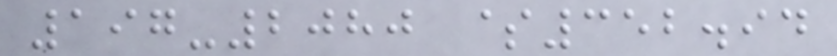197-2080 $352.94
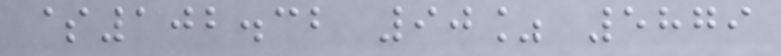$102.32 90% 5879
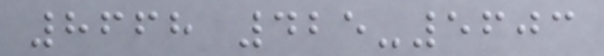8668 425-5603
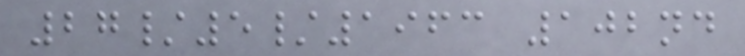27/5/1963 102nd
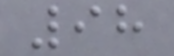98
